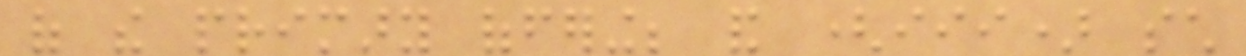of the primary offering; and (iii) such
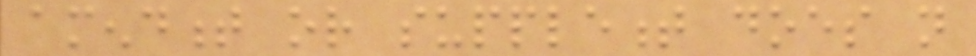amendment or supplement does not
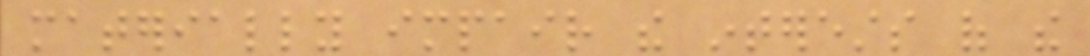materially impair the interests of the
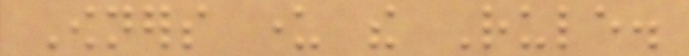Owners under the Rule.
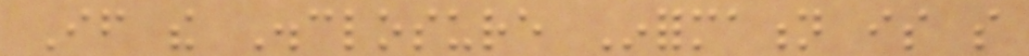If the Disclosure Information is so
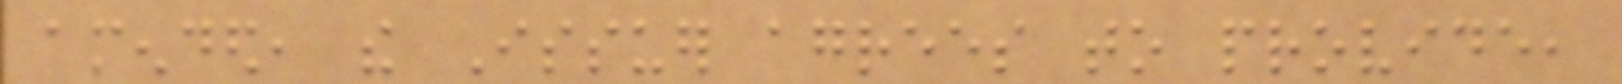amended, the Issuer agrees to provide,
